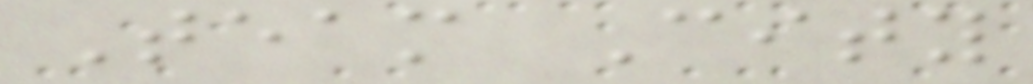Team City
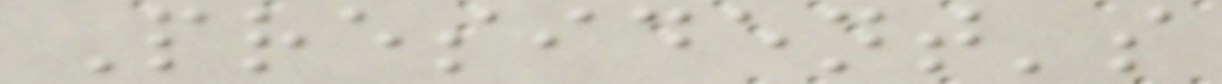President's
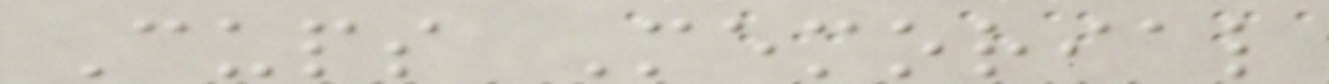Cups Memorial
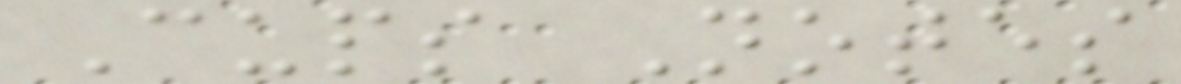Cups Notes
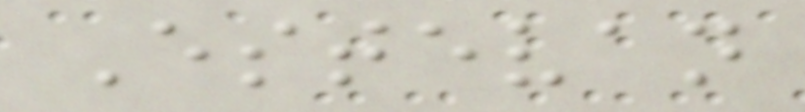Estevan
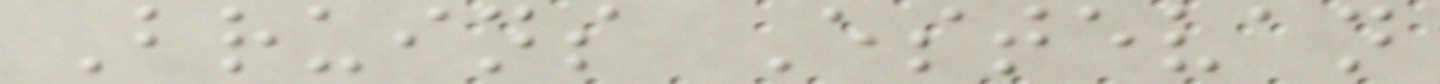Bruins Estevan
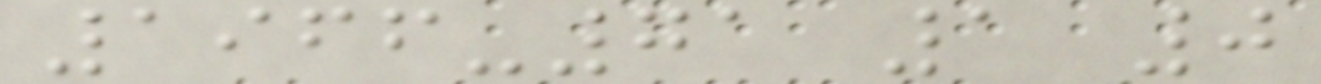1966-71 1 0
